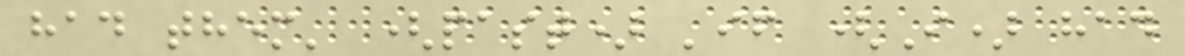had them' (past) 'if (I) had
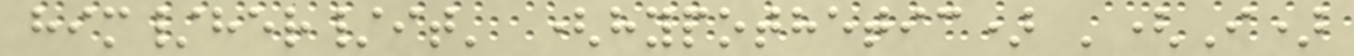him/her/it' (hypothetic) '(I)
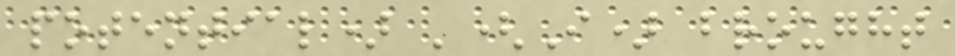potential) '(I) brought
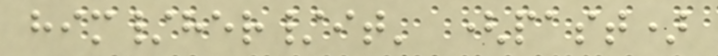him/her/it' (past)
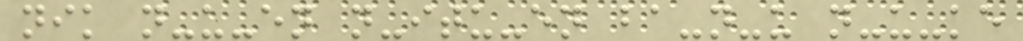nik n-u-en n-itu-en ba-n-u n-u-ke
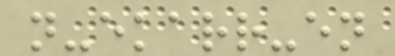n-ekarr-en
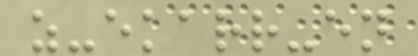z-ekarr-en
